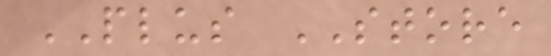PLUS STORE
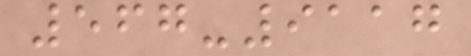567-9117
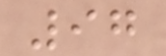97
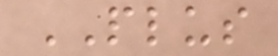PLUS
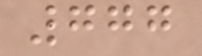777
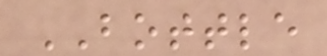BOTTLE
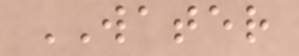WATER
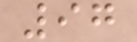97
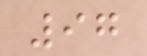97
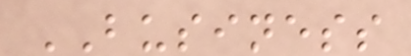BUSINESS
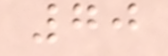70
